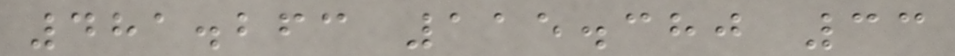481.263 115.380 33
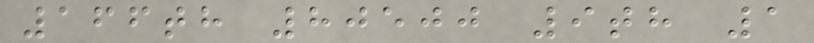166th 80500 9th 1
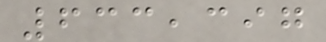633,397
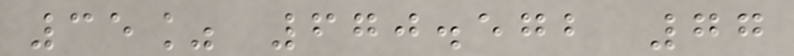35% 670.572 77
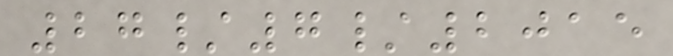27/7/2015
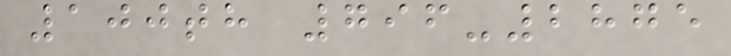100th 796-2875
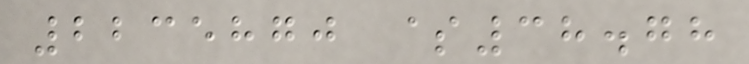2235870 $38.78
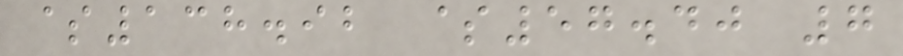$138.92 $57.40 7
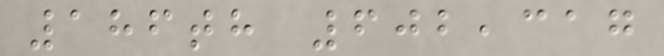186th 602,317
